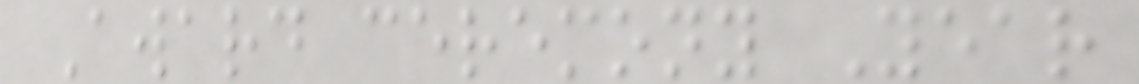Award ceremony Year
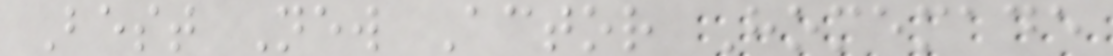Best New Actor Homemade
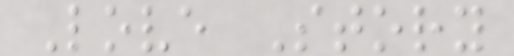Love Story
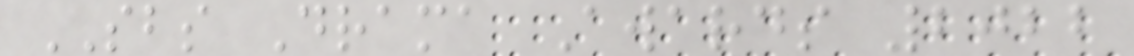SBS Drama Awards 2022
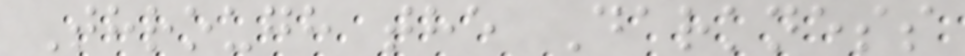Through the Darkness
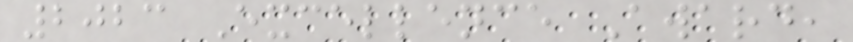2023 Excellence Award,
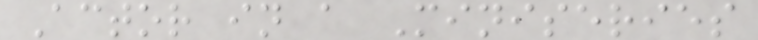Actor in a Miniseries
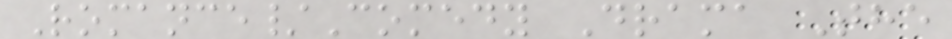Romance/Comedy Drama The
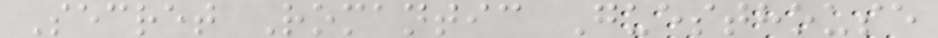Secret Romantic Guesthouse
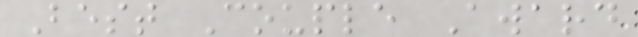Best Couple Award
